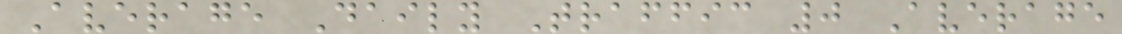Average Daily Traffic 0 Average
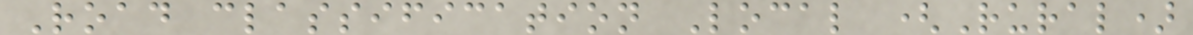Road classification Local (Rural)
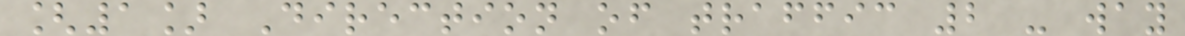[1] Direction of traffic 2 - way
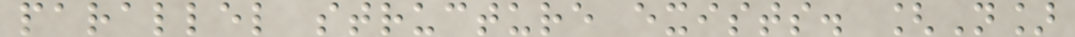parallel structure exists. [N]
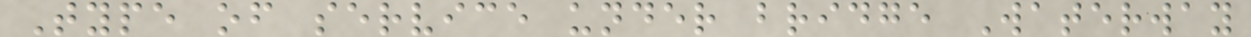Type of service under bridge Waterway
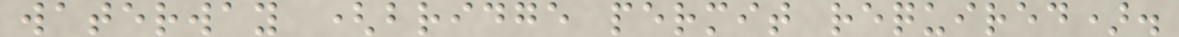waterway (bridge permit required).
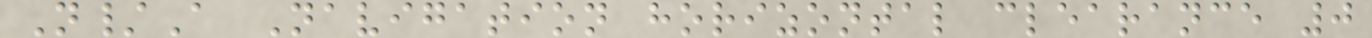N/A Navigation horizontal clearance 0
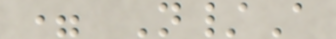= N/A
